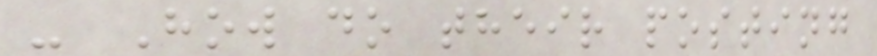- How do their posting
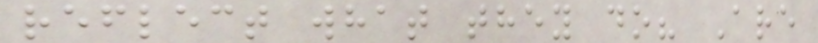reflect what they do? Are
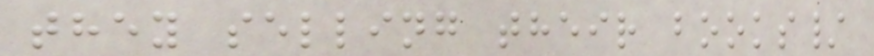they selling their books/
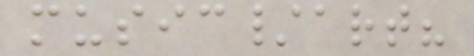music/art?
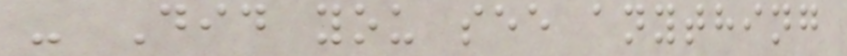- Did you see anything
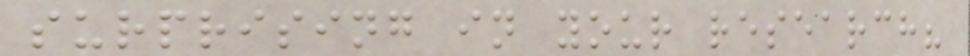surprising in your research?
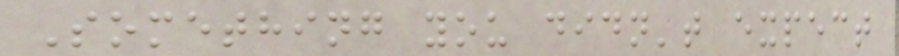Something you didn't expect
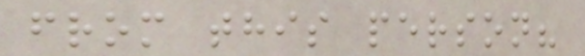from this person?
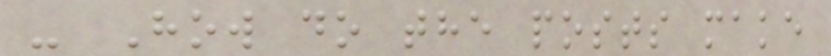- How do the posts make
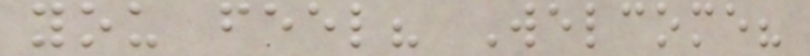you feel? Welcome?
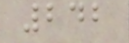242
